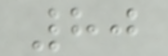80
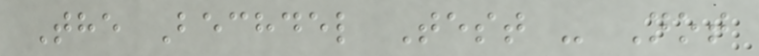The Bechdel Test - Not
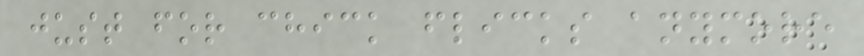just for chick flicks anymore
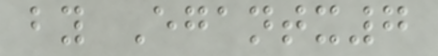by Egantx7
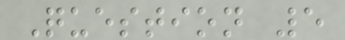Question 5
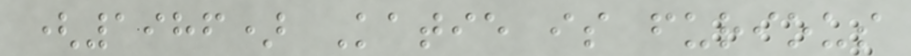(1986) Katie is furious
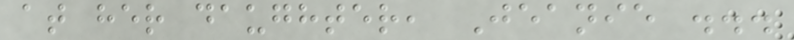at her daughter, Jeanie ...
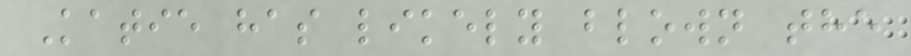Katie has likely blown the
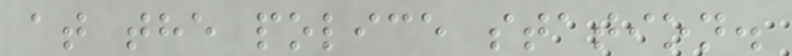at the police station.
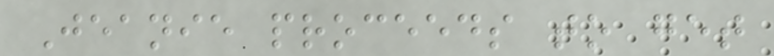Jeanie proceeds to get
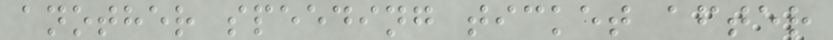another speeding ticket after
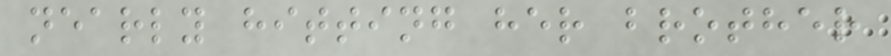nearly hitting her brother
